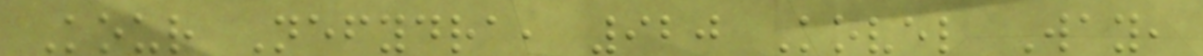Kour Nefydra, 920 Kovel Way,
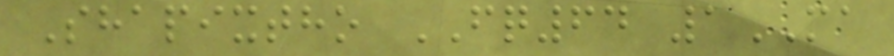Shapixtho FQ64 1MA
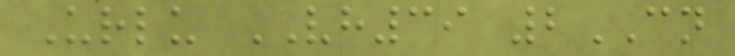Urlu VH39 2CN
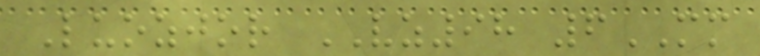Luozjor VZ98 6MM
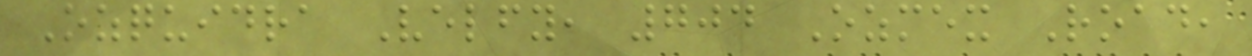Ozquidra Velfy, 704 Ozmex Road,
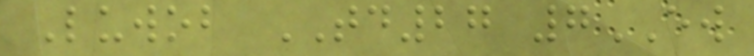Luwob TD27 7EW
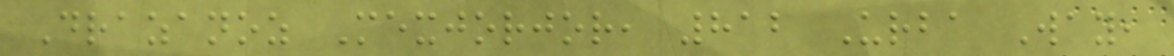Drazanoz Mexjorjor, 812 Urba Way,
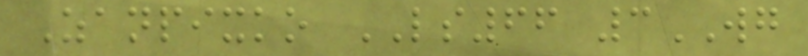Zanpixko LS66 3WG
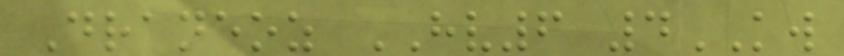Draneoz HV6 4KW
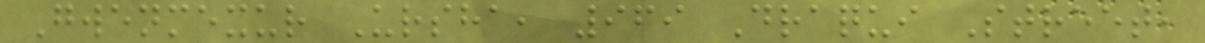Gwenmexur Ursha, 969 Draqui Street,
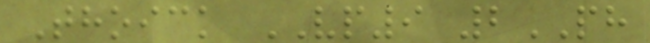Thoick VP9 2PH
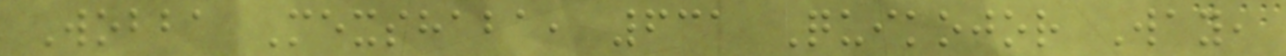Wobba Mexshaba, 631 Quikojor Way,
